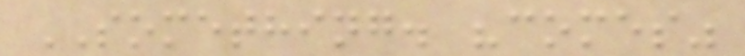SOMETHING. "comes"
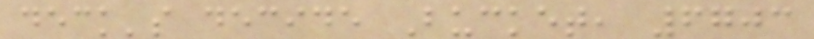deck's decide Bucket, 6703
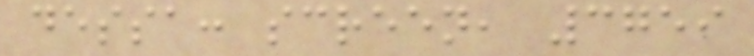dessa: screen, 3759
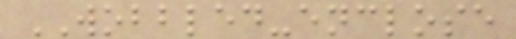WOBBLED-enclose
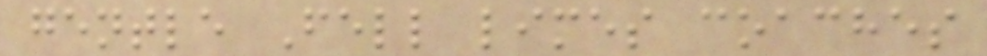gentle Fell limes coaches
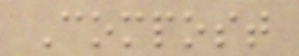Compost
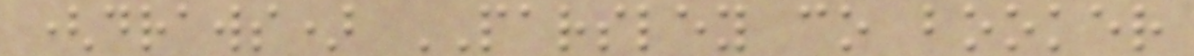(draws) PARSLEY co booker
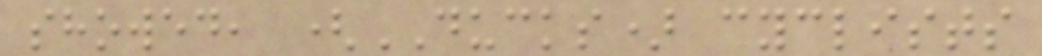showed, (DUCKS) cyclists
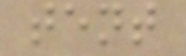tent
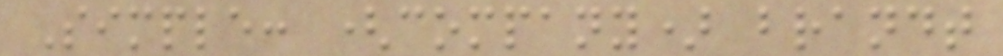Simple: (company) brandt
